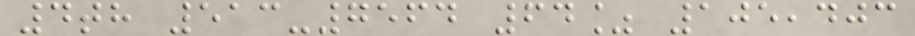4th 513-7564 64% 105,403
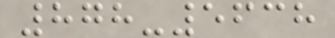878-5638
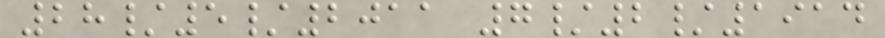28/5/2011 7/2/1914
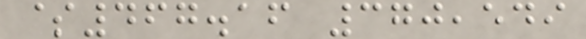$467.16 370,549
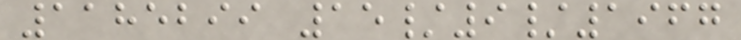1185299 15/9/1967
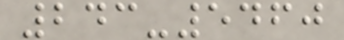243-5460
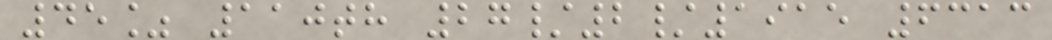45% 110th 27/2/1915 6313
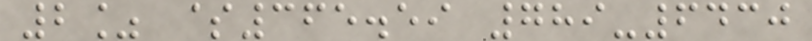2% $365.59 789-6430
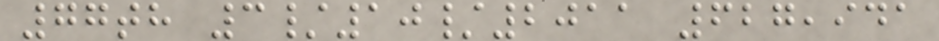77th 3/10/2011 627,941
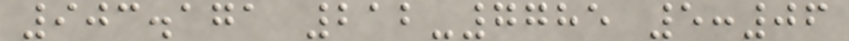903.171 212-7785 5:06
